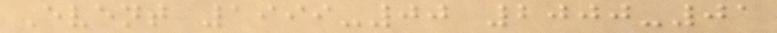Event 1999-00 2000-01
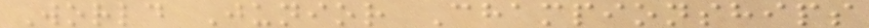World Junior Championships
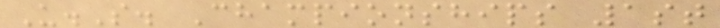U.S. Championships 1st
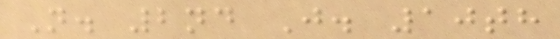N. 2nd J. 10th
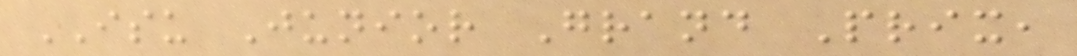ISU Junior Grand Prix,
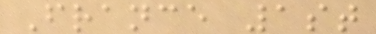France 1st
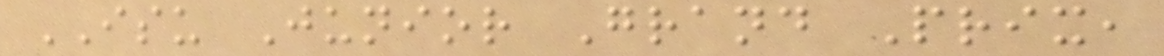ISU Junior Grand Prix,
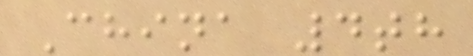China 4th
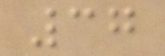37
